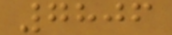7806
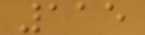115
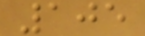105
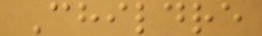Childre
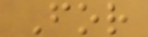For
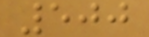500
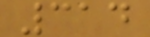314
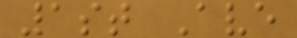1st Ave
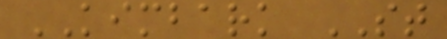KIMBARK ST
